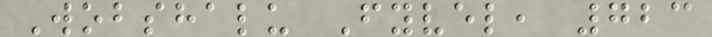Wobshalu Fyvel, 723
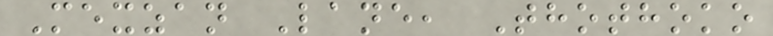Mexzan Lane, Thothoko
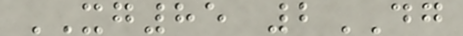XG85 2DG
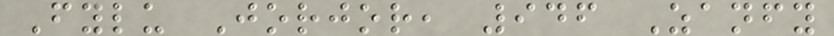Fylu Jorjor, 946 Zanfy
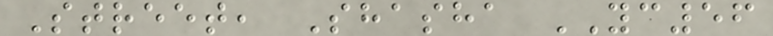Street, Shasha YC56
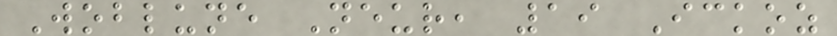Woblune Neur, 19 Ickoz
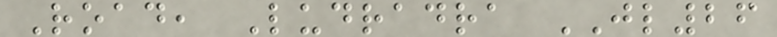Road, Ludradra JL26
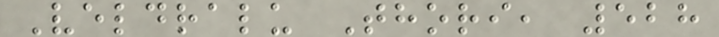Veldralu Thori, 528
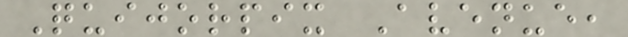Quijorpix Avenue,
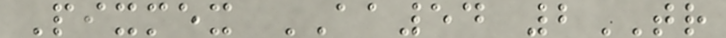Pixmex AA54 2TR
